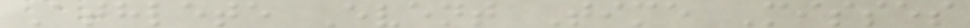Athlete Event Time Misses
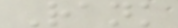Rank
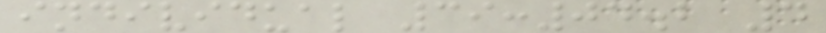individual 39:04.2 4
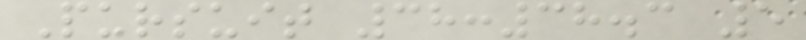Pursuit 38:38.3 5
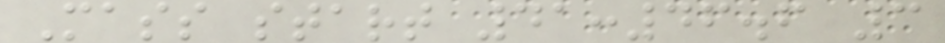Mass start 41:46.6 3
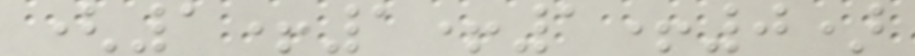(1+1+1+0)
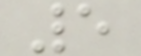5
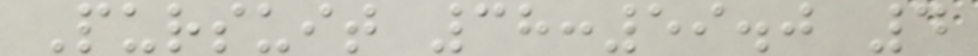Pursuit 38:59.0 4
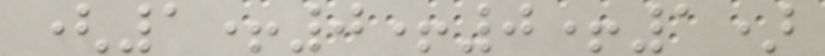(1+0+0+1)
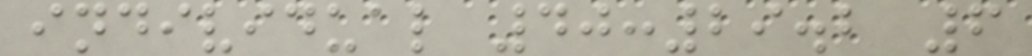individual 40:29.2 6
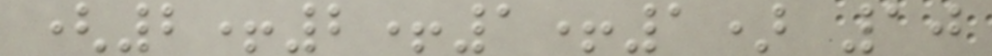(2+2+1+1) 10
